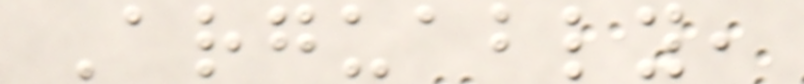Arguably,
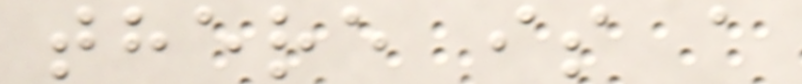there is a
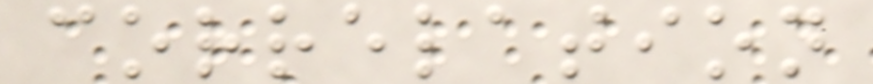correlation
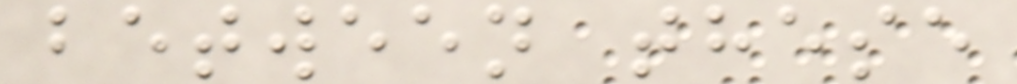between these
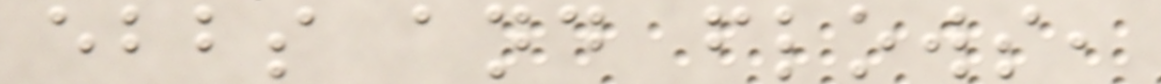ebbs and flows,
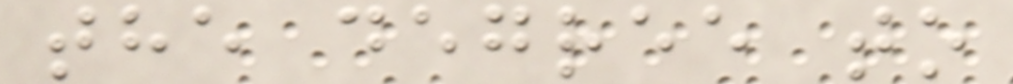the degree to
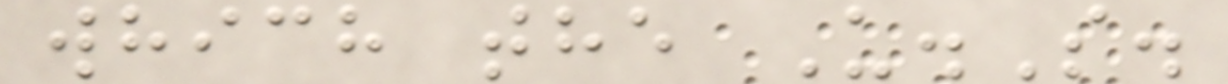which the U.S.
